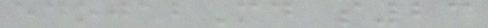edojabMd s23
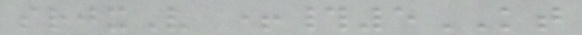srjxV +#5KT
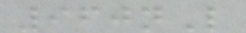960nL
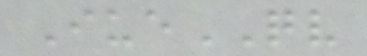IueQV
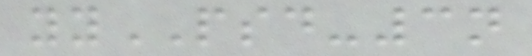yyPSD-3n
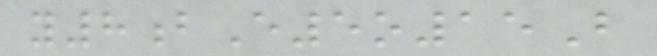y8bE5o15B
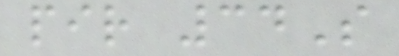pir 34S
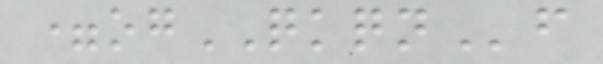=ogQKQNf
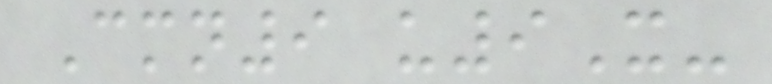Cmn9 u9X-
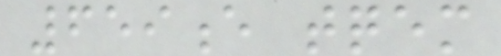659e tqem
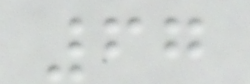67
